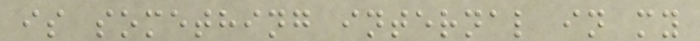is something internal in my
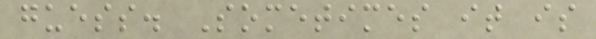guess. Sometimes it is
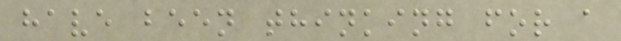have been thinking for a
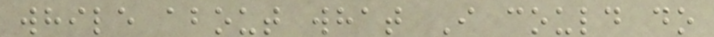while about what I could do
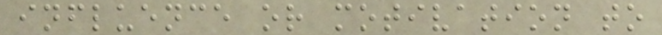influence or motivation to
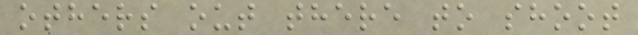others out there to shoot
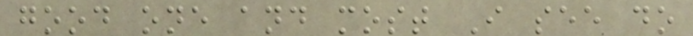good one and most I see do
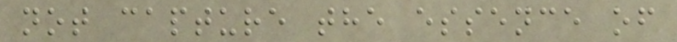not capture the essence of
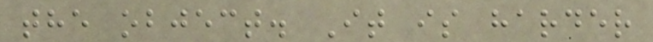the object. It is harder
